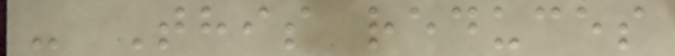- This reduces
